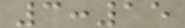3:15
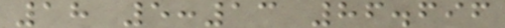18 5:13 86.696
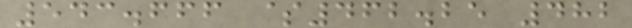543.666 $462.25 482
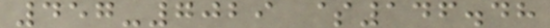457-7029 $146.48
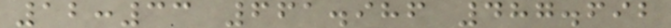12:33 661.986 487.692
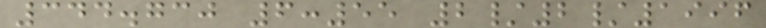344.730 6:55 2/2/1996
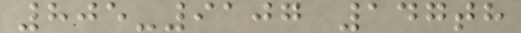805-9107 147th
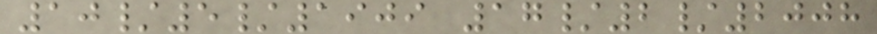10/5/1909 17/2/2008
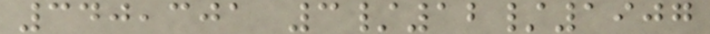340,301 3/12/1907
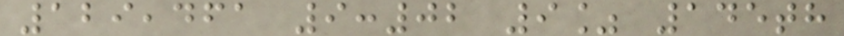129,461 9:02 9% 145th
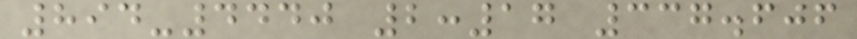894-4440 2:17 337.606
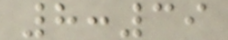8:39
